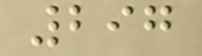297
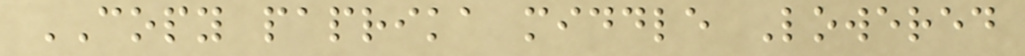COPY paprika middle Lowered
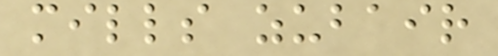mills zubair
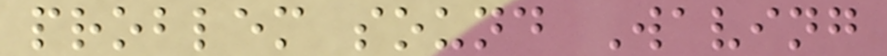problem sound Waving
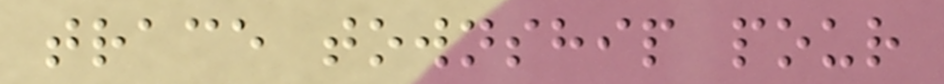trace township pour
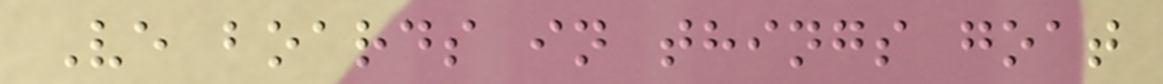Ve boards in things goat
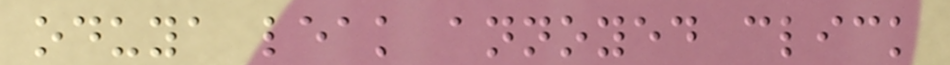oduya leak annoyed click
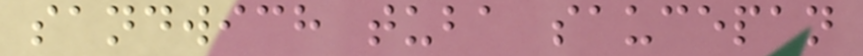sandwich tuba saucepan
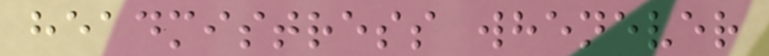headmistress whenever
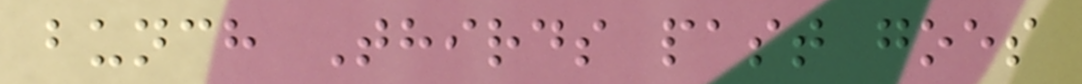bunch Thirds past goes
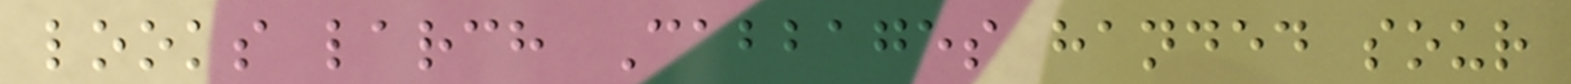looks larch Cabbages handed sour
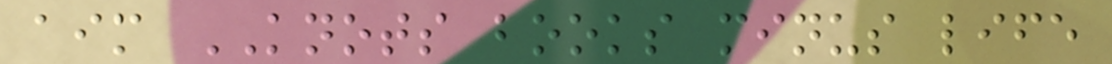aim KNOTS books minus life
